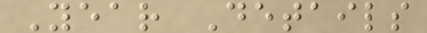Year Details
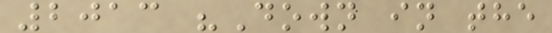2013 "Down in the
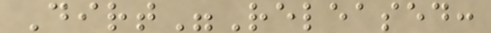Dirt"Released:
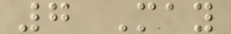7 May
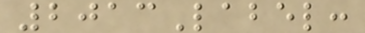2013Label:
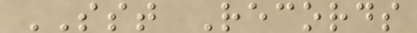SST Records
